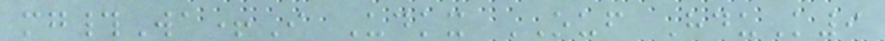mg#Wa+I Udkx OUF HduK9
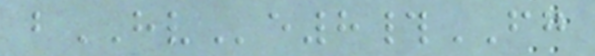bHVe8#FG
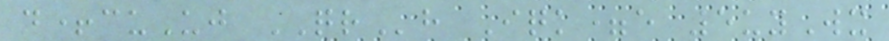d+cuUj QRh Iqk=e 5uyWx
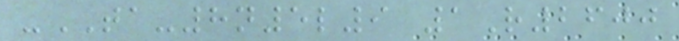-TA-8n5l9 1R2600
